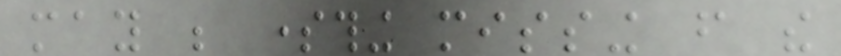may be something missing from the
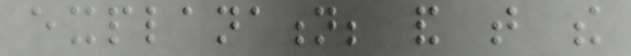explanation; and that the
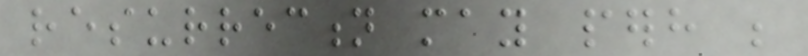resurrection may perhaps be
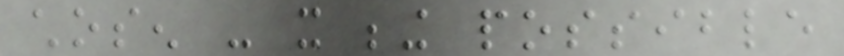chosen - it being possible
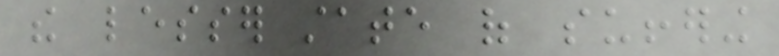the lesser state of suffering
